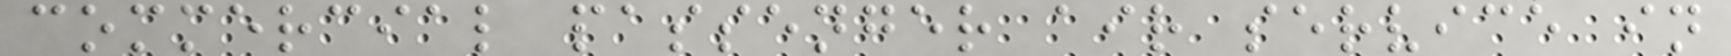commercial passenger air service in
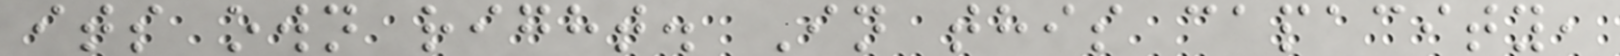its own right. In this capacity,
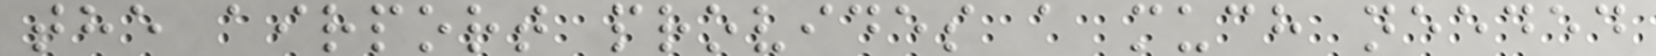the airport provides a much needed
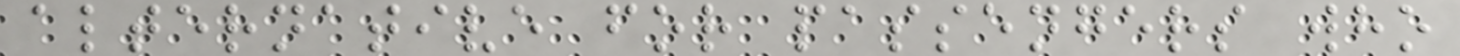alternative for passengers who
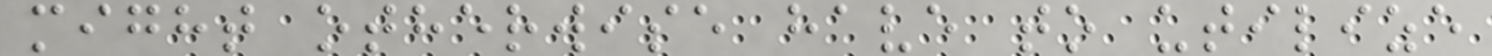might otherwise have to utilize
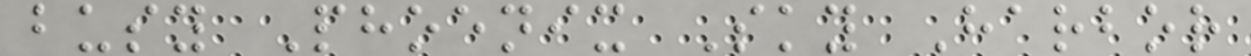busy Phoenix Sky Harbor
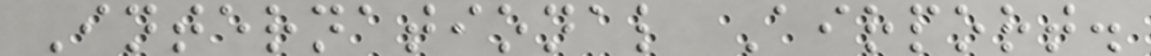International Airport.
